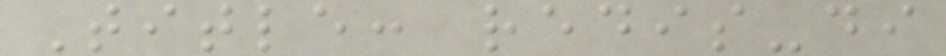Title: redis-di
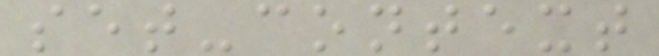set-context
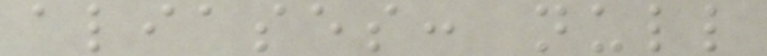aliases: null
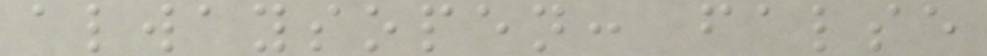alwaysopen: false
